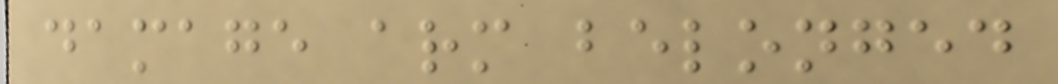damage arm belonged
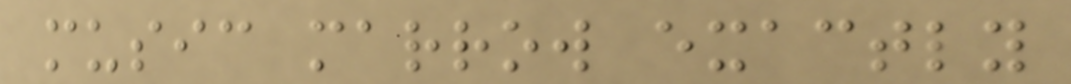music marrow exactly
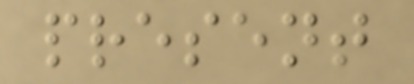present
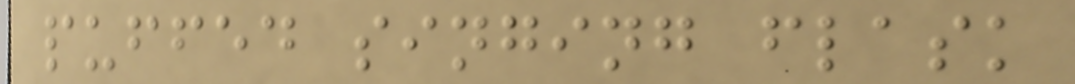puffed singing flask
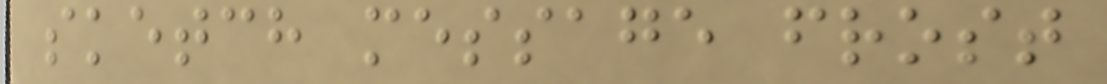sketch message frost
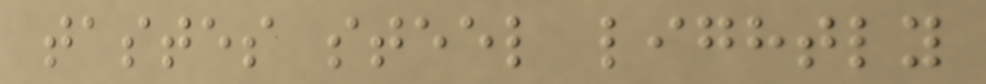tastes steel lightly
